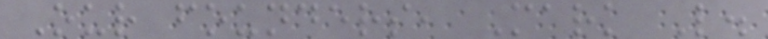Our founders, Mark L.
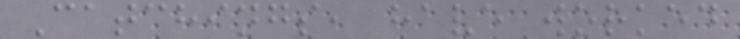Catchings, have worked
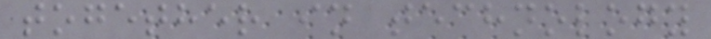together in technology
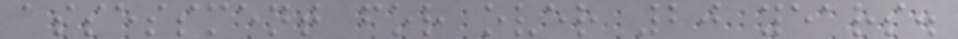assessment for over 20 years.
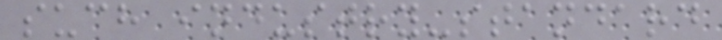such industry-standard
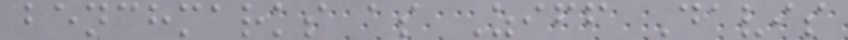benchmarks as Ziff Davis
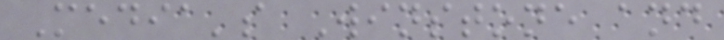Media's Winstone and
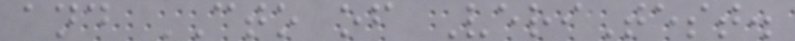and CTO of VeriTest.
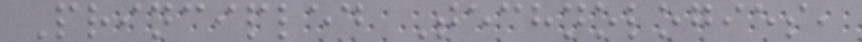Principled Technologies,
